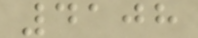4108
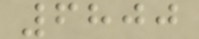6800
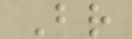Br
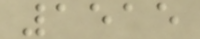1515
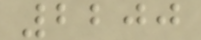2200
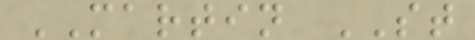MARTIN ST
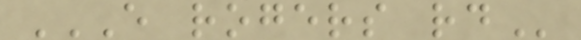E ROGERS RD
